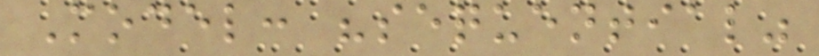Model: "sequential"
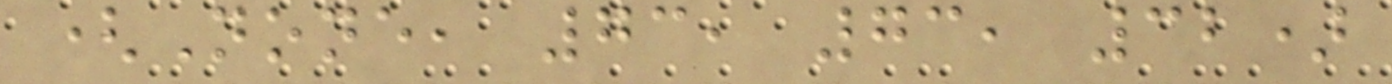(None, 73, 73, 32)
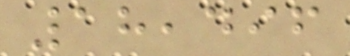18,496
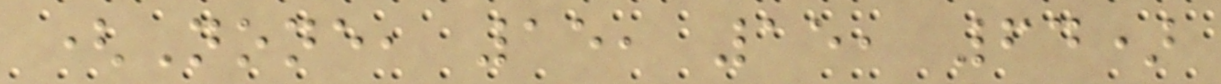(None, 15, 15, 64)
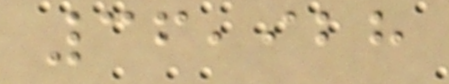36,928
